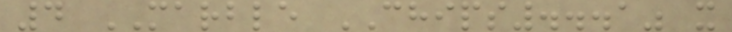4 MARBLE CHIPS...1" x
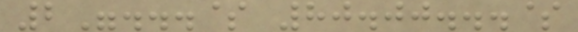2"...$ 80.00...$
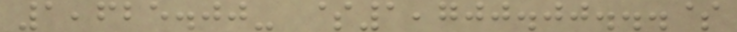1,625.00- $1,700.00...$
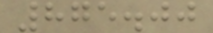875.00
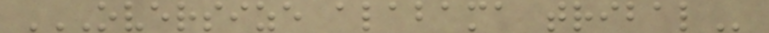OVERSIZE ALABAMA TRIBAL
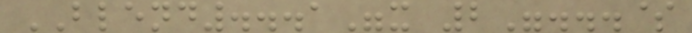BLEND...1"x 2"...$
